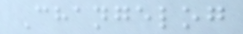Changelog
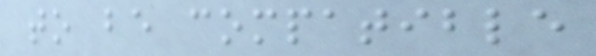to be compatible
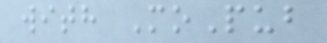with MoPub
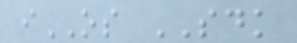iOS SDK
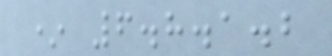* 6.8.1.2
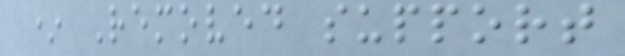* Removed support
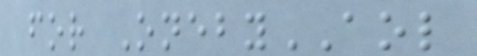for OnebyAOL
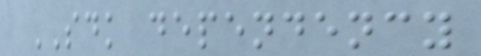SDK dependency
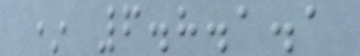* 6.8.1.1
